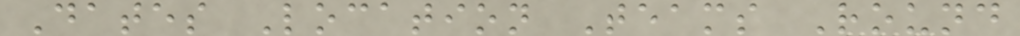Dates Location Teams Round
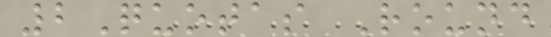2Quotas Round
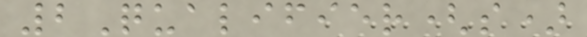2Qualifier(s)
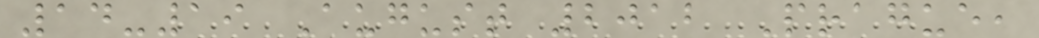14-19 August 2012 Prague,
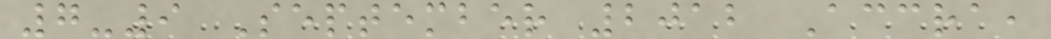7-9 September 2012 Accra,
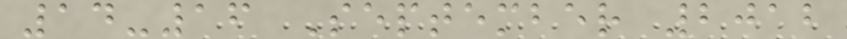14-16 September 2012
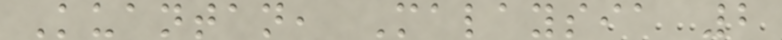Kuantan, Malaysia 2
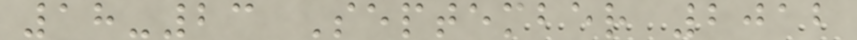18-23 September 2012
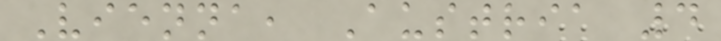Vienna, Austria 4
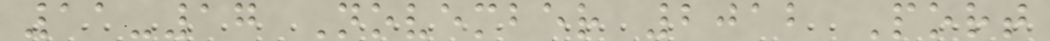11-17 November 2012 Port
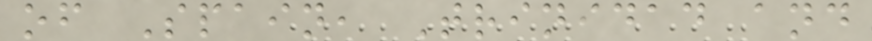of Spain, Trinidad and
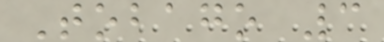Tobago 3
